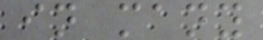in many
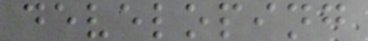developing
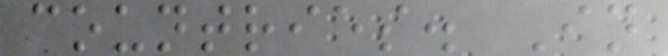countries. In
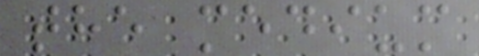the medium
